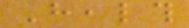Health
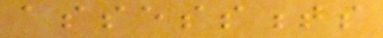assessments
